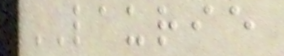LAURIE
